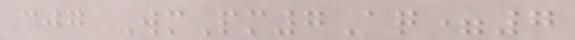cjg WmPm7Aq=7
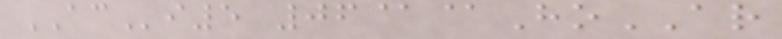ACi5 06@@HoAR
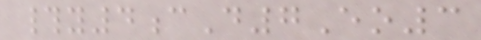#y4cD7Eo3
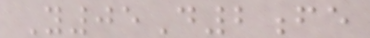Y05D2fe
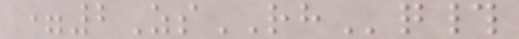=2ZsRHq#
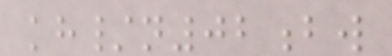kh/n02bw
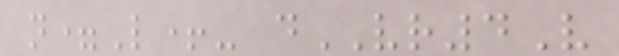n=L+- dVR4V
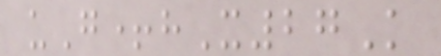uG+hX27K
